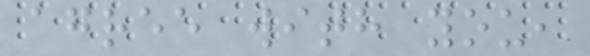agree with you,
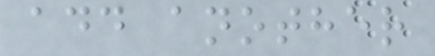add another
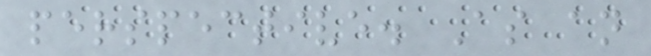perspective. As an
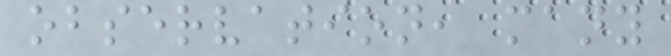observation, many
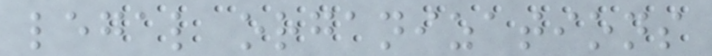legal organizations
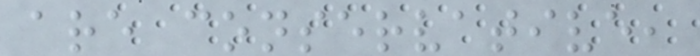are conservative,
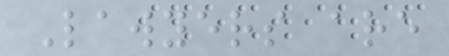Lawyers are
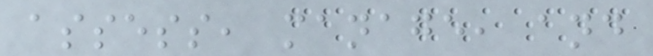assess, manage, and
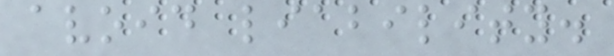avoid liability.
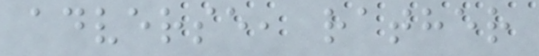adverse, rather
